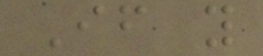If you
